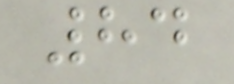84
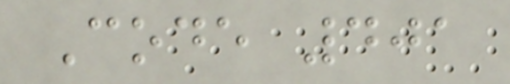Code 401
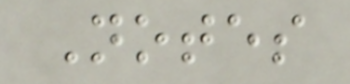Notes
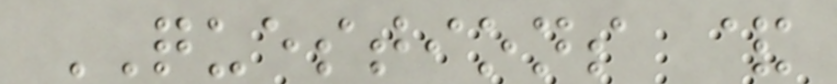QUESTIONS &
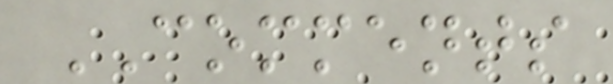COMMENTS
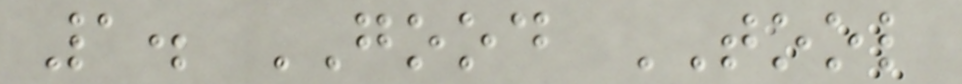1. GOOD TOOL
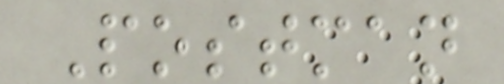Postman
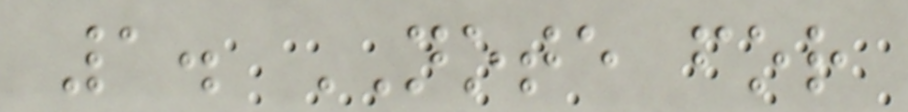1. NOTE for
